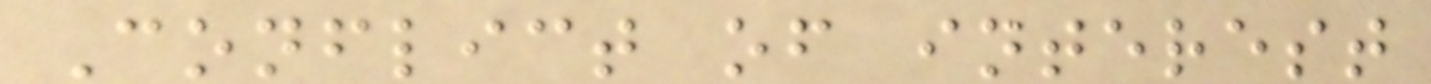Conflict of interest
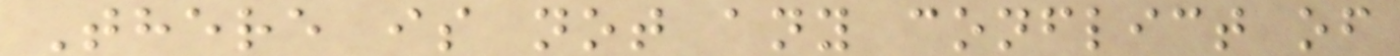There is not any conflict of
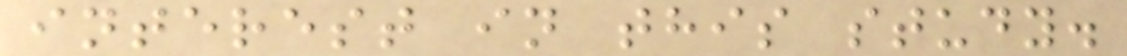interest in this study.
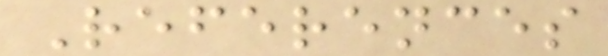References
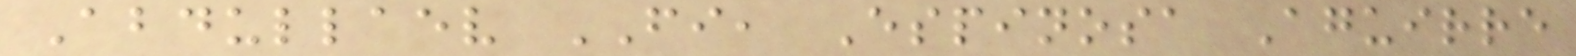Abdullaev FI, Espinosa Aguirre
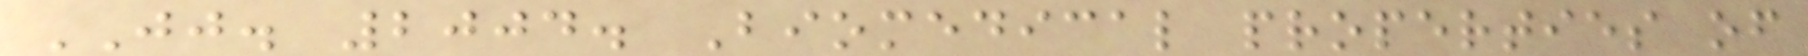JJ. 2004. Biomedical properties of
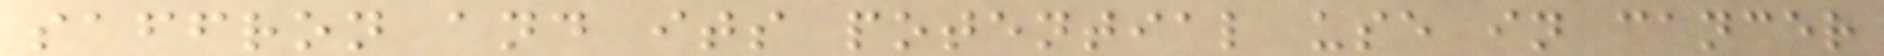saffron and its potential use in cancer
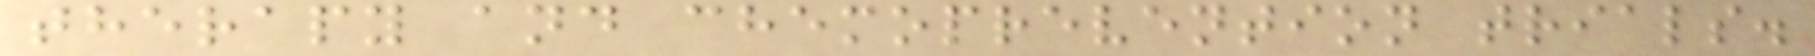therapy and chemoprevention trials.
